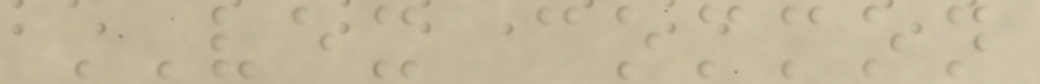VEX common
